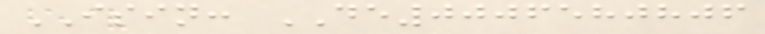ISIN: DE0006580806
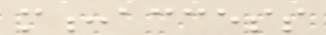m:access
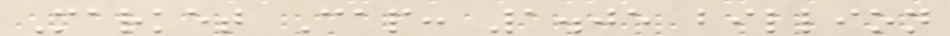Market Cap: 1.05 billion
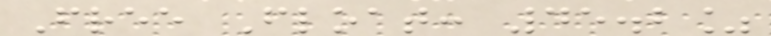Free Float: 45.2%
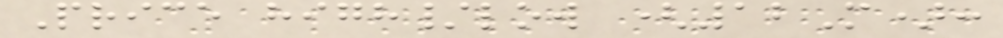Price high/low (12M):
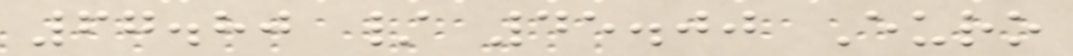67.80 / 45.00 Euro
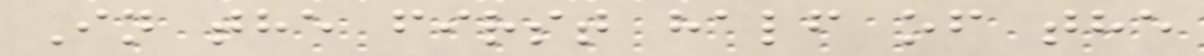In the first half of the
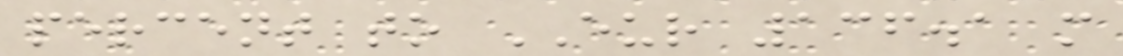percent to EUR 136.1 m
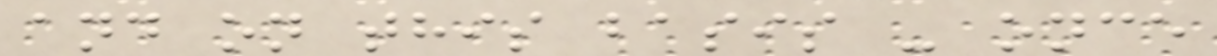and on this basis - once
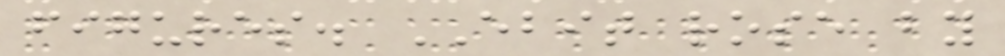figures. EBIT rose by
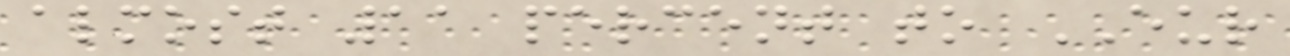almost 11 percent to EUR
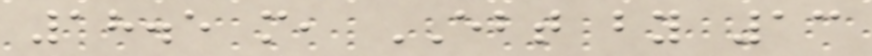18.5 m, EBT by 13
